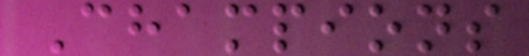Champions
